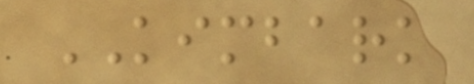KIMBARK
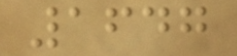1647
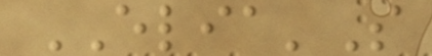ELIA'S
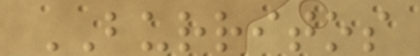BURRITOS
